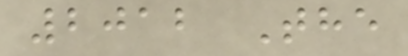2012 The
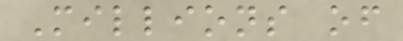Millions of
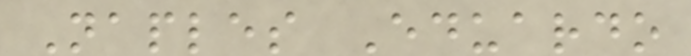Naples Eduardo
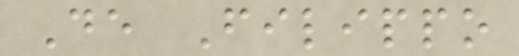De Filippo
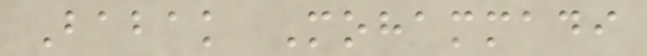Babak Mohammadi
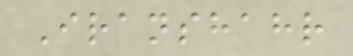Iranshahr
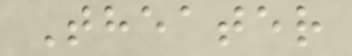Theater
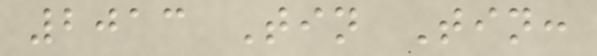2013 Tin Tin:
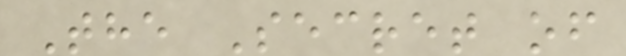The Secret of
